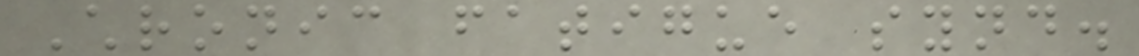Chronic fatigue synd.
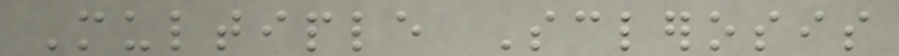Multiple Sclerosis
